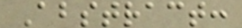Abstract:
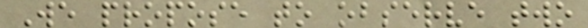We propose to observe two
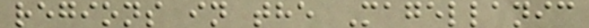regions in the Magellanic
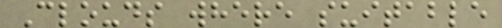Clouds where suitable
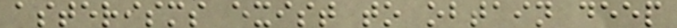asterisms exist to obtain deep
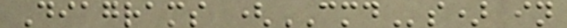Diagrams (CMDs) in
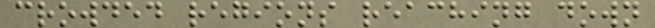crowded regions reaching down
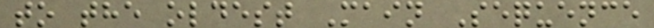to the oldest Main Sequence
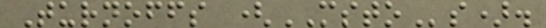Turnoffs (MSTOs).
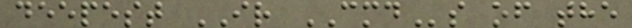deepest IR CMDs of the
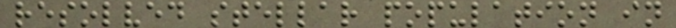resolved stellar population in
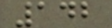142
